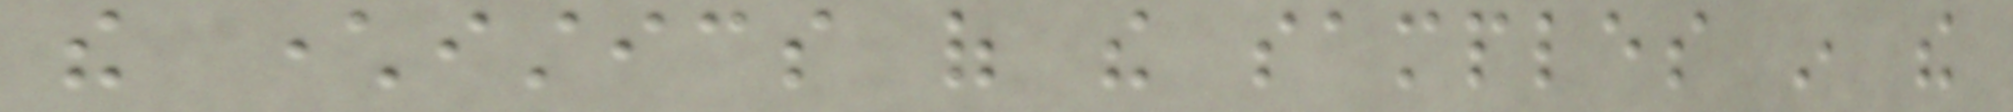the characteristics of the samples in the
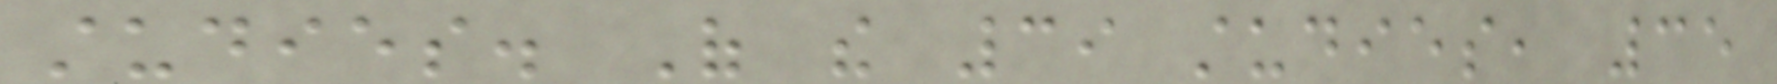studies. Of the 39 studies, 35
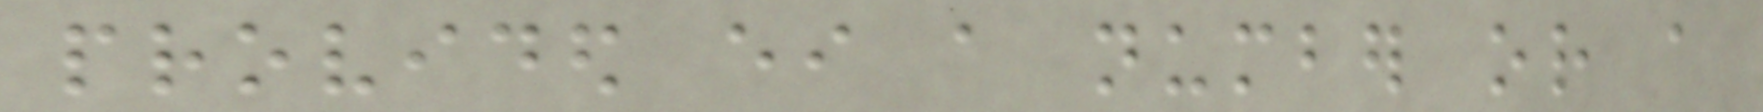provided either a number or a
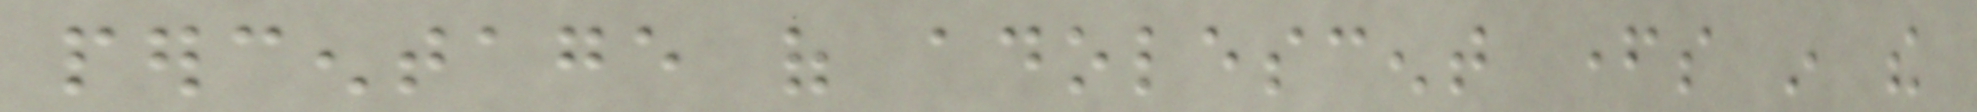percentage of adolescent fathers in the
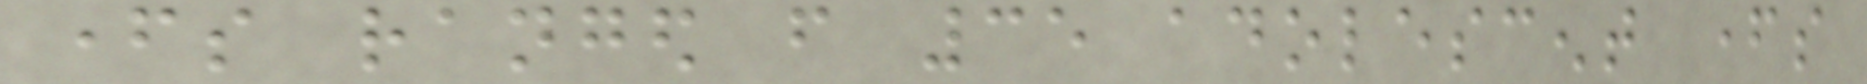fathers ranged from 35 adolescent fathers
